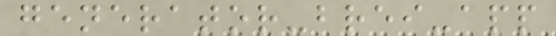generator-brei-app
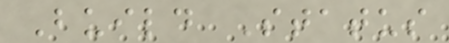Build Status
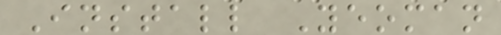Install Yeoman
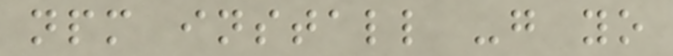npm install -g yo
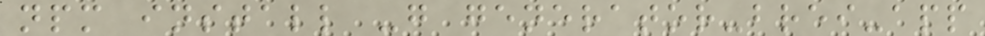npm install -g generator-brei-app
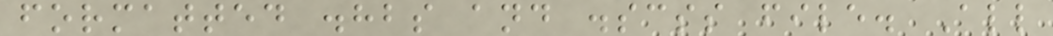formatted .hbs and .scss file. All
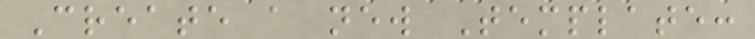Create a new Template:
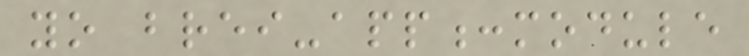yo brei-app:module
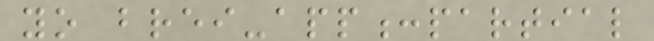yo brei-app:partial
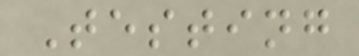Testing
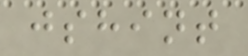jshint
